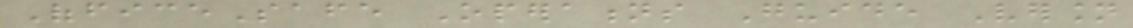OfficeSafe Operations Guide Version
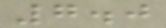7.0
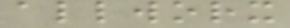allworx
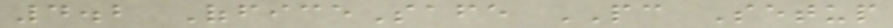4.2 OfficeSafe PC Setup
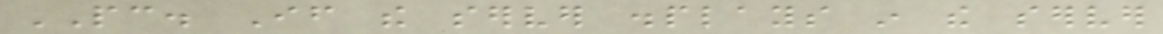PC. If the server displays in the server
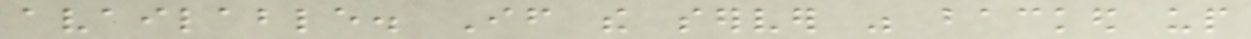available. If the server was backed up
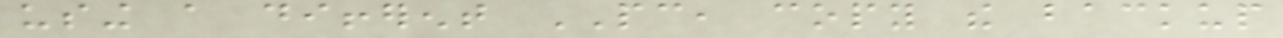using a different PC, copy the backup
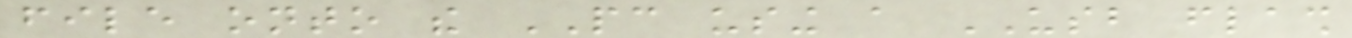file onto the PC using a USB flash
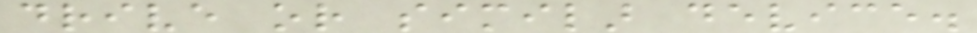drive or similar device.
